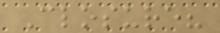Closure?
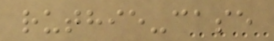ruthie-case
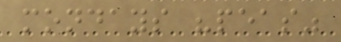mondays "peas"
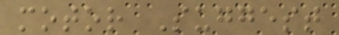motor Suggest
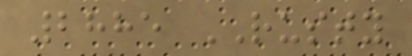2885 RUSTY
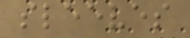sleeves
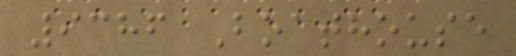9386 Boathouse
